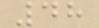48
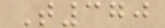T370
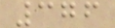376
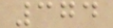374
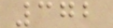372
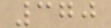370
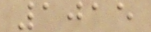1015
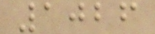1026
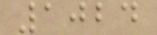1024
